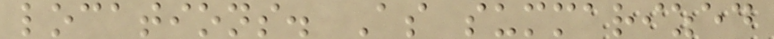locations. As summarized
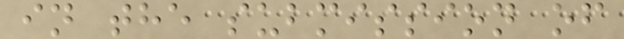in the submission of
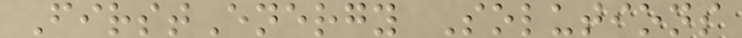FirstEnergy Solutions
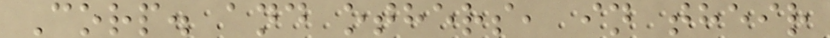Corp. and others, in their
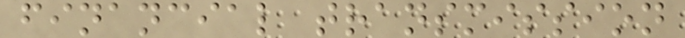financial transmission
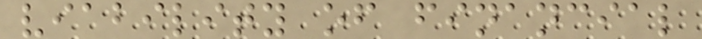viability of financial
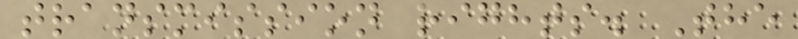transmission rights. The
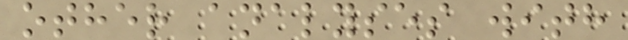other analyses with
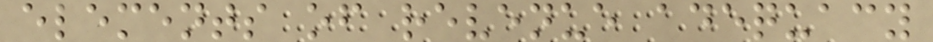elements of revenue adequacy
